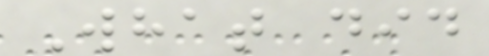What did
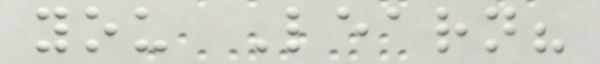you Learn?
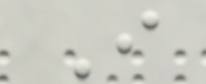I
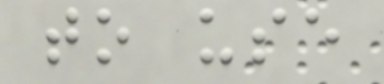to use
